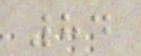84
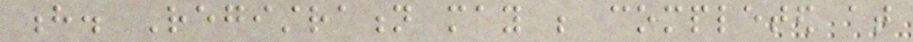h. Registration may be completed at
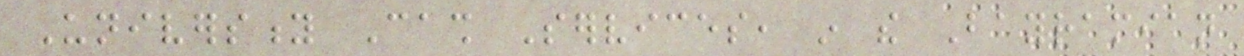University Cash Services, in the Bayramian
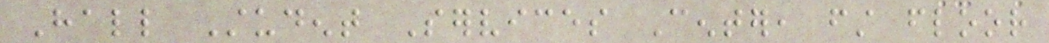Hall Student Services Center, first floor
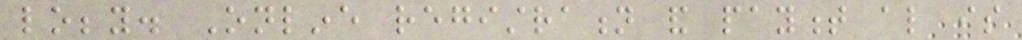lobby. Online registration and payment also is
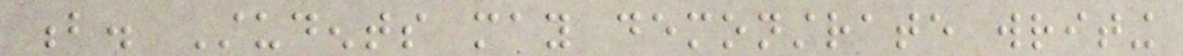b. Students may demonstrate writing
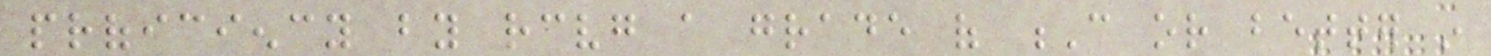proficiency by receiving a grade of C or better in
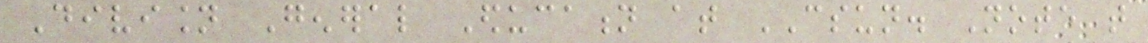Division General Education at CSUN. Note that
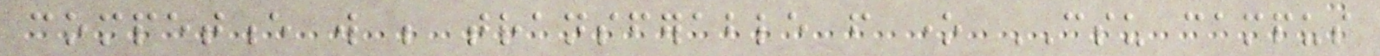competence will be transferable from one CSU campus
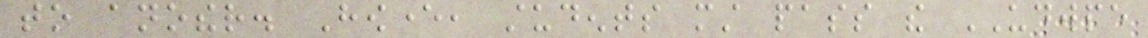to another. However, students must pass the UDWPE
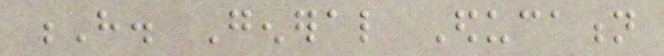H. General Education
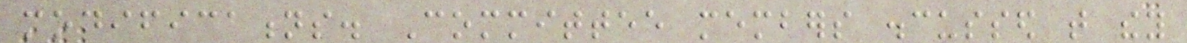modifications. Committee members discussed that they
